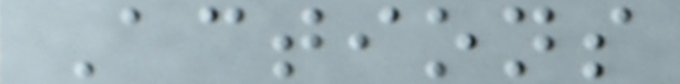Actions
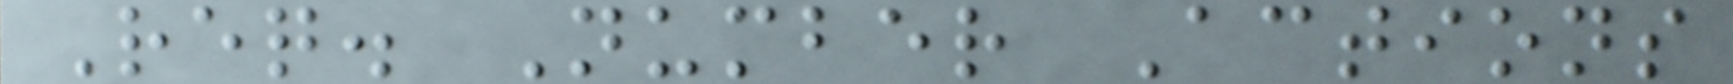Req. Number Actions
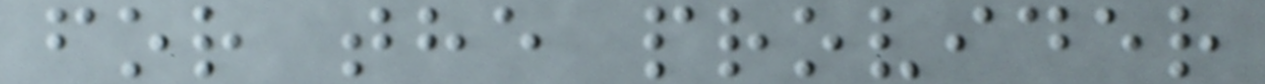for the provider
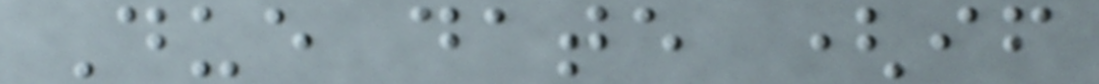Due date (if
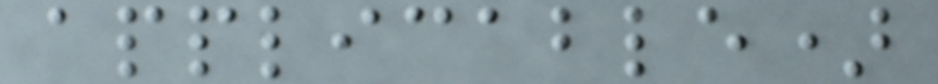applicable)
